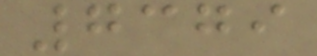7379
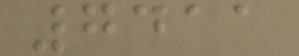7411
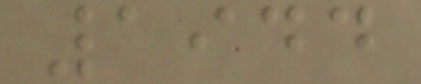1944
